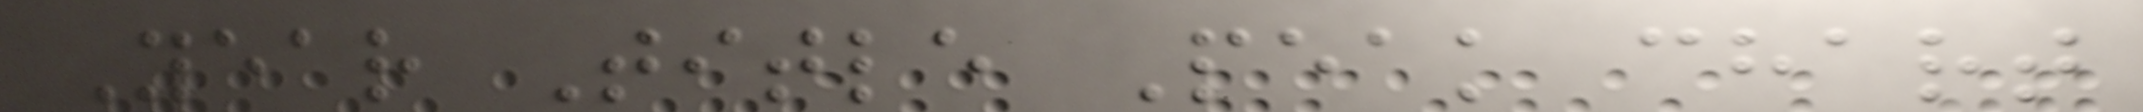Year Title Peak chart
